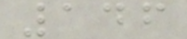146
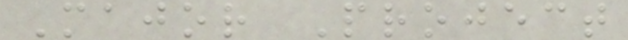Major Project
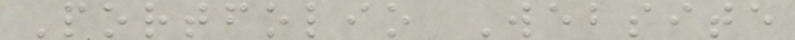Portfolio Website
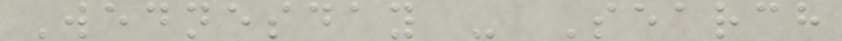Wednesday - Search
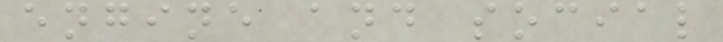engine and social
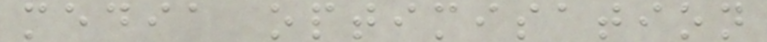media optimisation
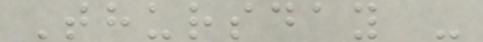Thursday -
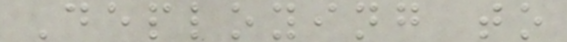Deploying to
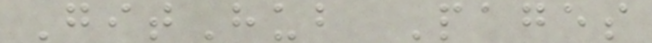GitHub Pages
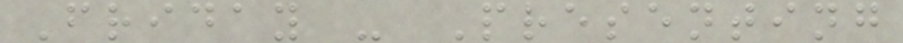Friday - Presenting
